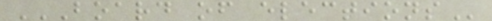BOARD OF ELECTIONS
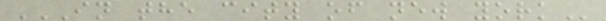IN THE CITY OF NEW YORK
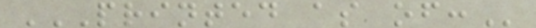PRINTED AS OF:
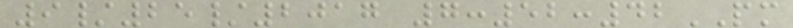9/25/2017 7:52:42PM
